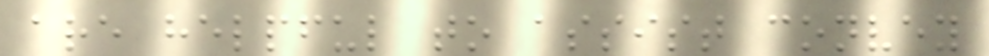are helpful to assist convey
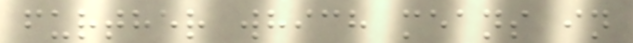further which means in
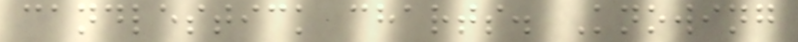candlestick charts. Knowing
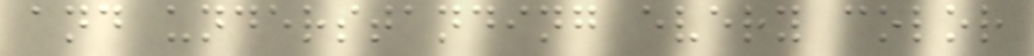and understanding every color
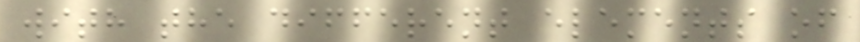with the different elements of
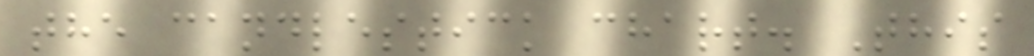the candlestick chart. This
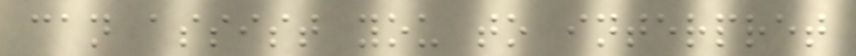can assist you to interpret
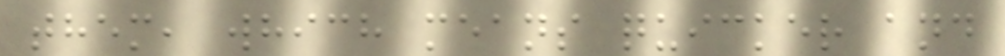them, which means quicker and
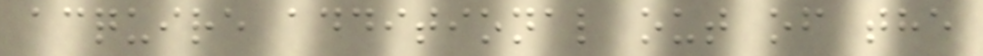acquire additional out of the
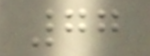77
